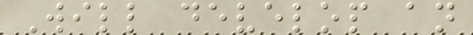Will develop an
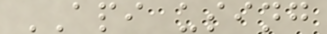API using
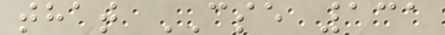that CSE 131
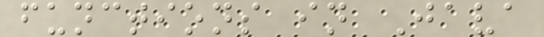functions in Java
